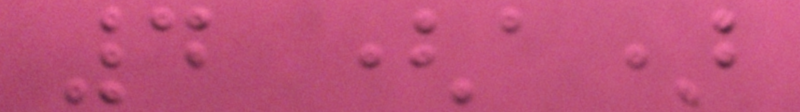4 (a)
